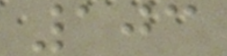103
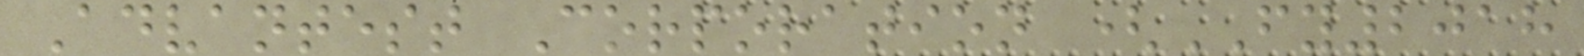Advantest Corporation (FY2018
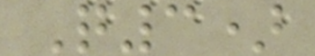Q3)
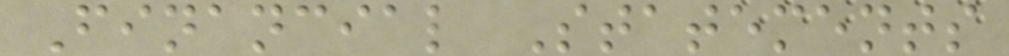Financial Statements
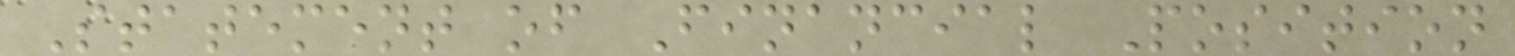Statement of Financial Position
